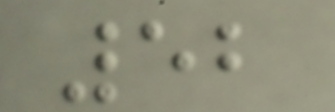52
